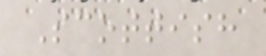Scottish
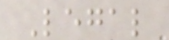Legal
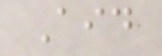Aid
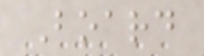Board
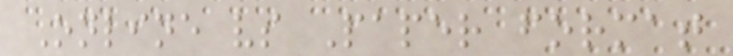Online vs Paper format
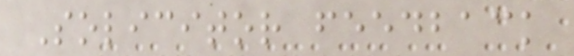Solicitor feedback
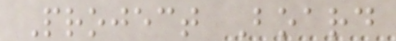Project Board
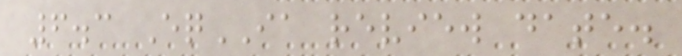6.3 EqIA review date.
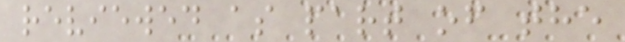reviewed as part of the
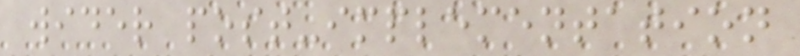wider post-implementation
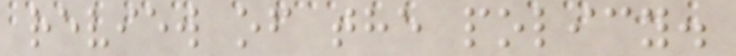review of the policy.
